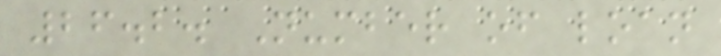26.2. Number of loan
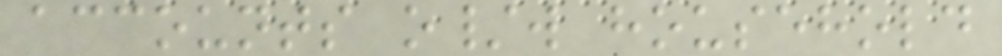accounts o/w household
